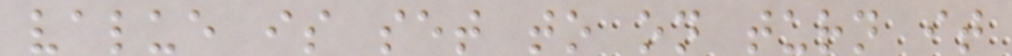value is set to on turn it
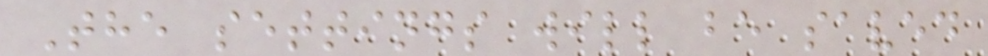The settings will be saved
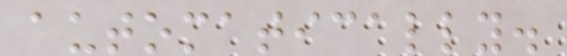automatically.
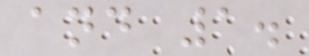and 1.
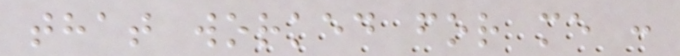that worked for me :
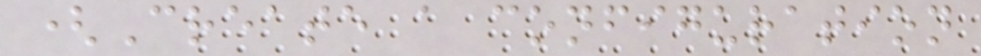(Create a configuration
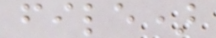file)
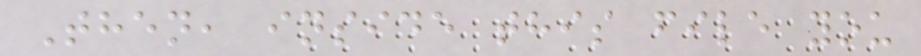Then, inside this file you
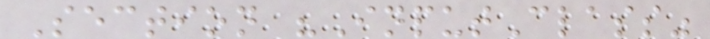Section "InputClass"
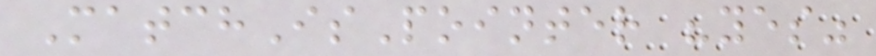MatchIsPointer "yes"
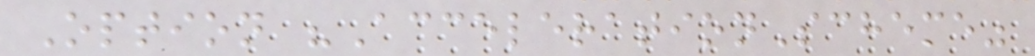Option "AccelerationScheme"
